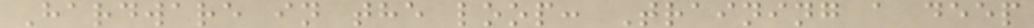Hardware in the loop: Training a deep
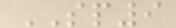SP9
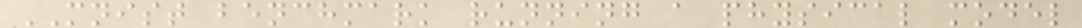MNIST benchmark running a physical model
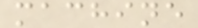machine
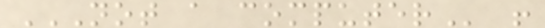NOT A COMPUTER !
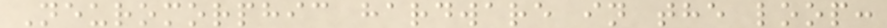Neuromorphic hardware in the loop:
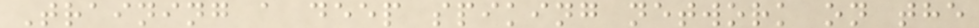Training a deep spiking network on the
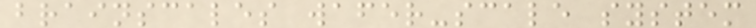brainscales wafer-scale system
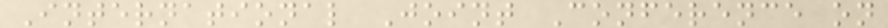International Joint Conference on
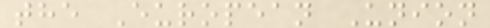the European Union
